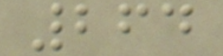264
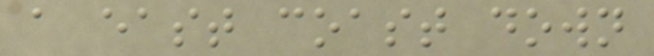a east coast down
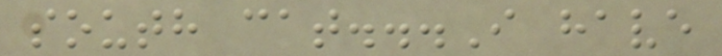south cat...I have
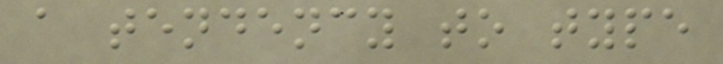a tendency to type
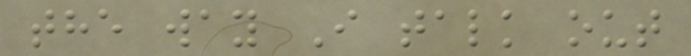the way I talk out
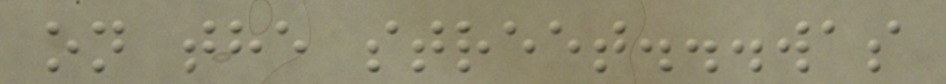on the street...was
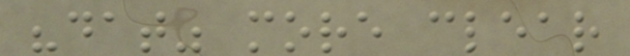"dat" more clear
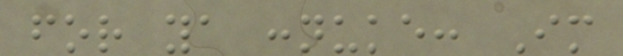for ya :nuke: Im
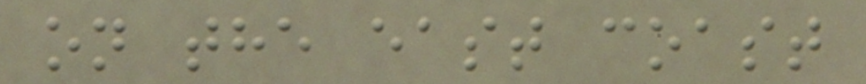on the east coast
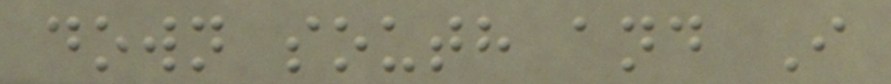down south and I
